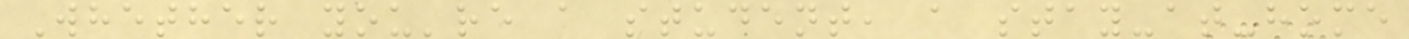Whether you're a student, a stay-at-home
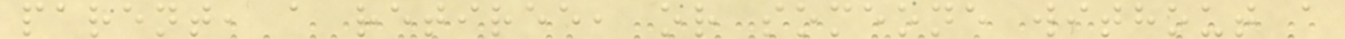parent, a retiree, or someone without a
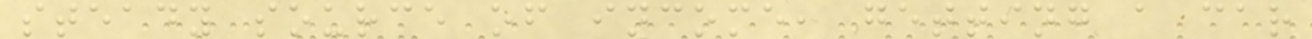steady source of income, getting a car
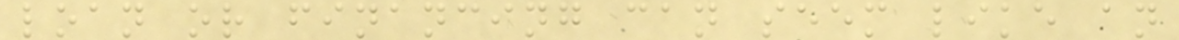loan or financing can seem like an
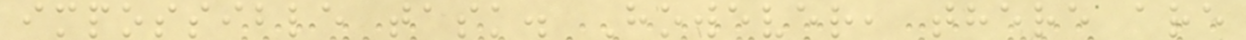impossible task. However, there are
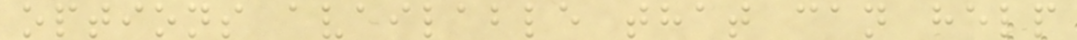options available that can help
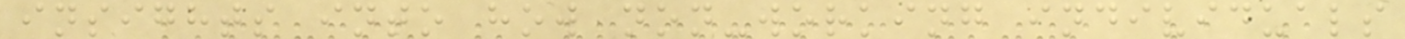insights into how non-working individuals
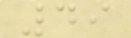49
